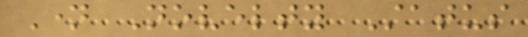Name Novelty Status
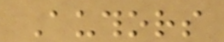Authors
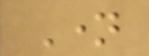Name
